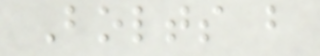Bolts b
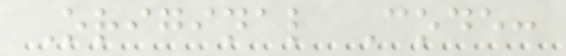Original Code:
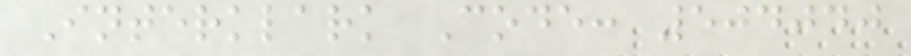Interklark Code: 504040
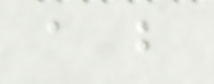a b
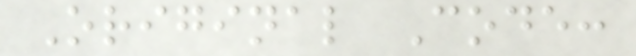Original Code:
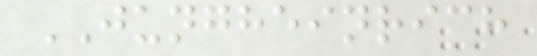JUNGHEINRICH
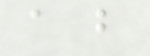a b
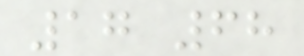17 68
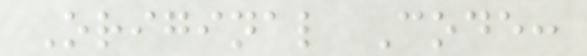Original Code:
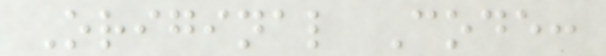Original Code:
